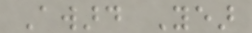Award Year
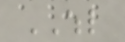WHL
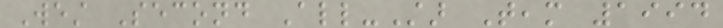West Second All-Star Team 1994
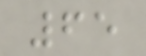65
